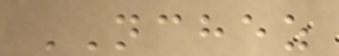NCHEZ
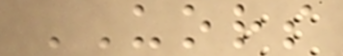UORS
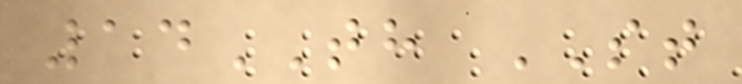14TH ST
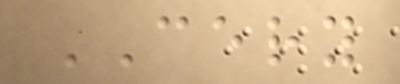CERY
